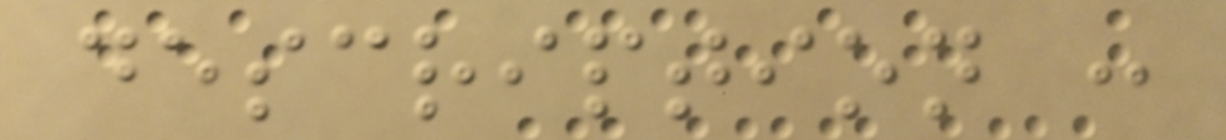description :
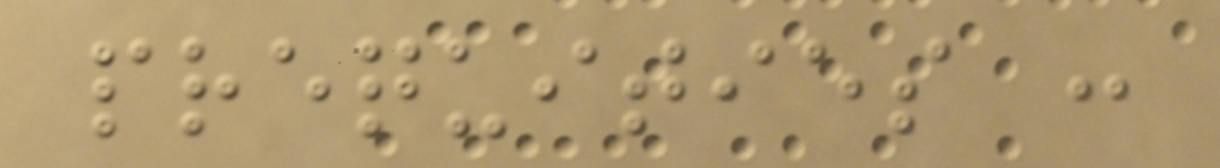prequities :
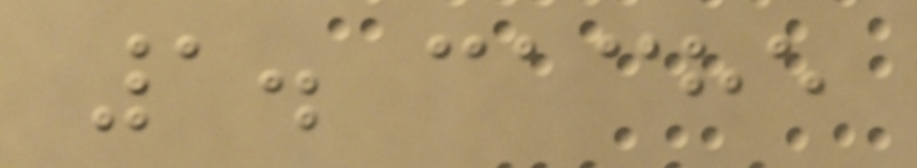1. cache
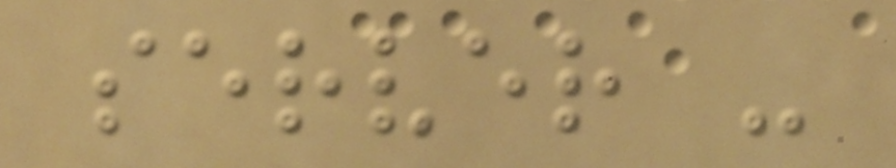server -
